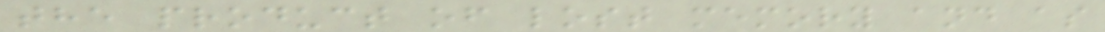the product of lost memory and as
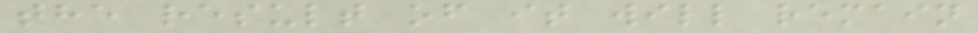the result of it will remain
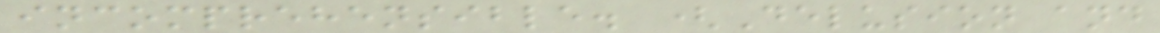incomprehensible. (Delusion and
